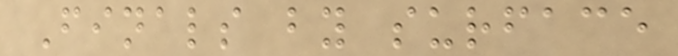Finals by surface
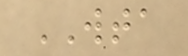WTA
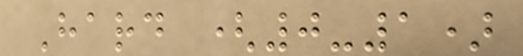Hard (0-1)
